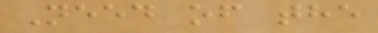Need of the
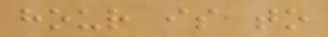hour is to
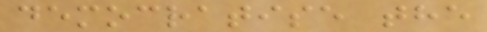democratise the
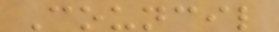Council
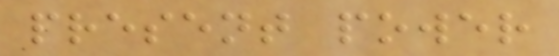present power
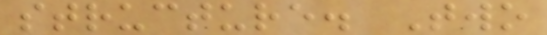structure. Two
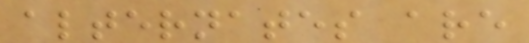alternates are
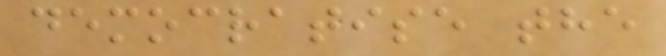democratise the
